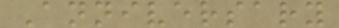Anniversary
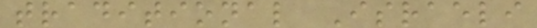traditional Israeli
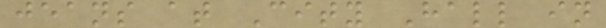jeans at City Hall in
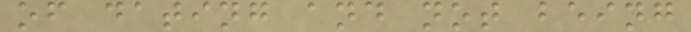of dating and not being
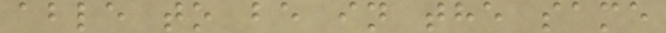able to be in the same
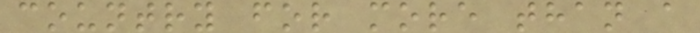country for more than a
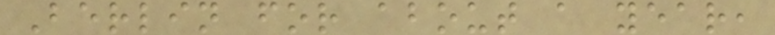Berlin for about a year,
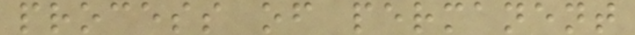process of permanent
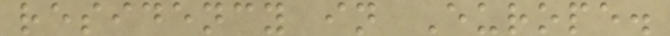residency in Europe.
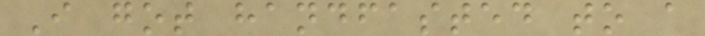I got handfasted to a
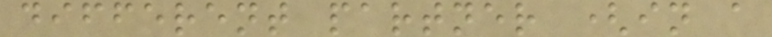different partner (in a
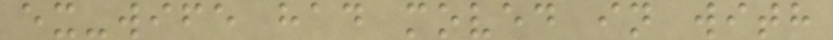ex-wife had moved in with
